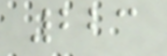223
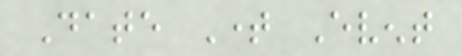Date Time Event
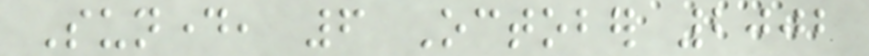Sunday, 6 October 2002
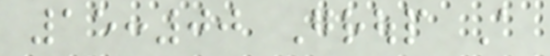15:00 Group A
